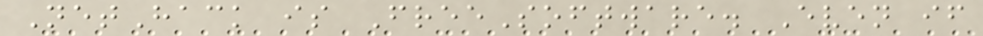NetHack is FreeSoftware. Even if
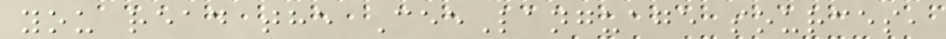you read the CeeLanguage sources,
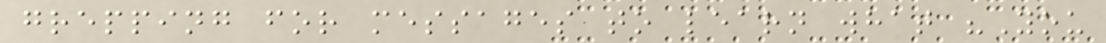grepping for messages to learn what "You
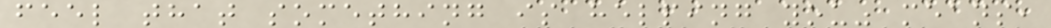feel that something is helping you" means,
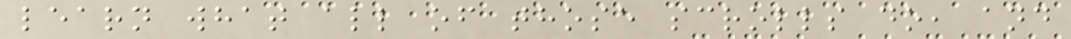learn what all of those scrolls do, and
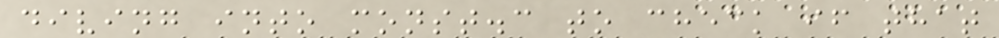diving into monst.c to check if that
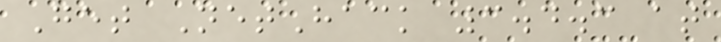Get NetHack 3.4.3 at
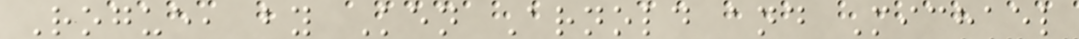Rogue, by Ken Arnold and Michael
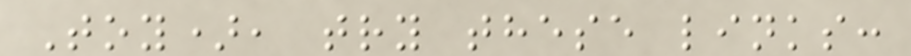Toy), try these links:
